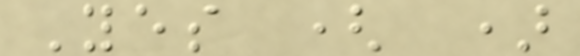Yes ( )
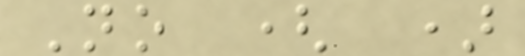No ( )
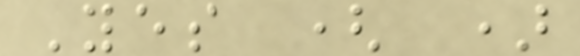Yes ( )
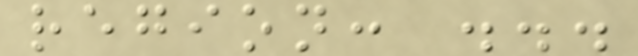region: ...
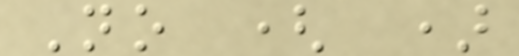No ( )
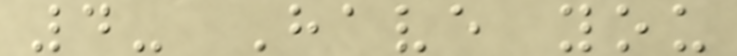4- Have you
